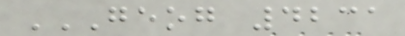GEOG 4231
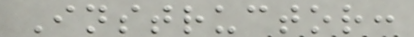Instructor:
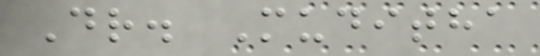Dr. Muditha
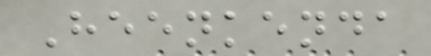Heenkenda
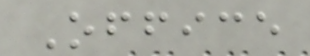Office
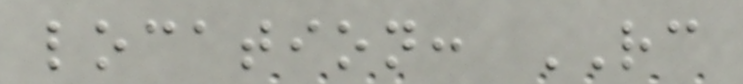location: RC
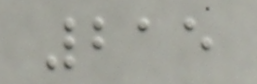215
